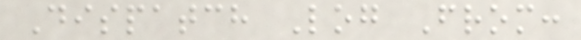Dispatch Log From:
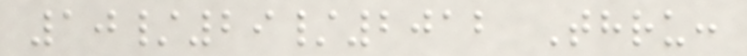10/29/2012 Thru:
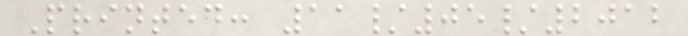Printed: 11/05/2012
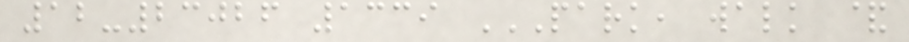12-23026 1339 PARK, WALK &
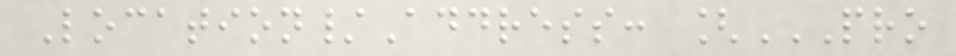Location/Address: [PRO
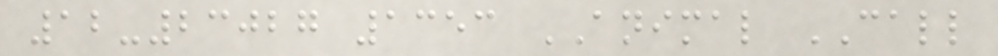12-23027 1353 ANIMAL CALL
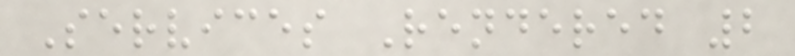Services Rendered 2
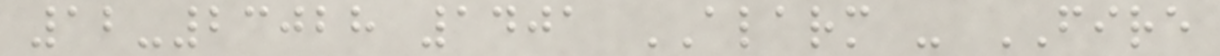12-23028 1401 ALARM - FIRE
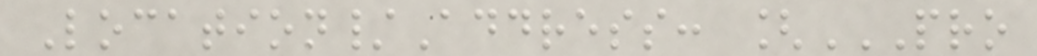Location/Address: [PRO
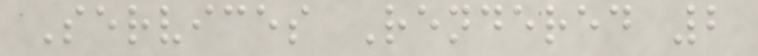Services Rendered 2
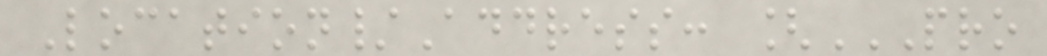Location/Address: [PRO
